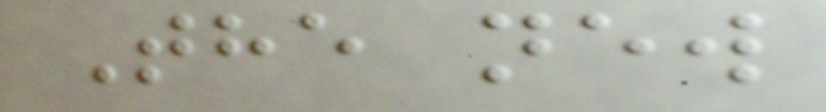The new
